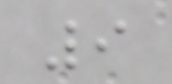9
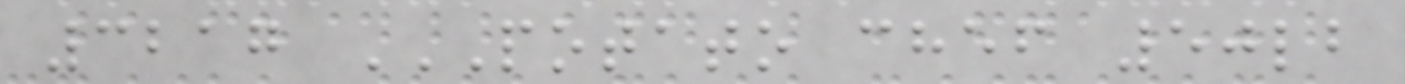3217 POTATO CHEF 50LB
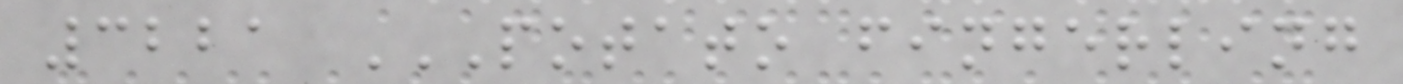3221 POTATO FINGERLING
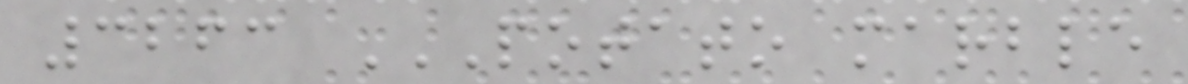3263 POTATO MARBLE
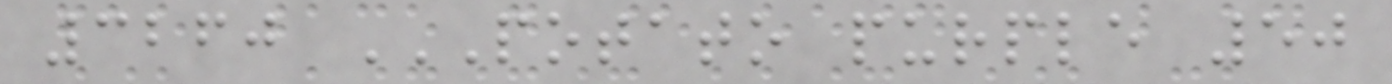3260 POTATO PURPLE 50
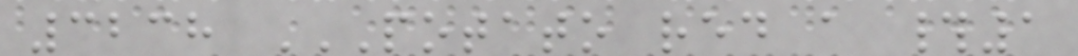3238 POTATO RED A #1
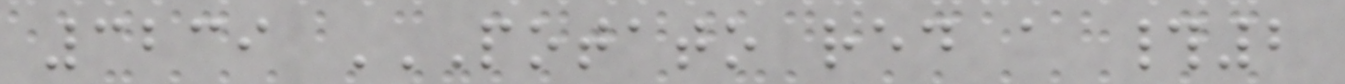3239 POTATO RED A #2
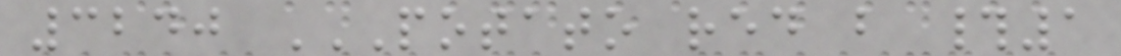3240 POTATO RED B #1
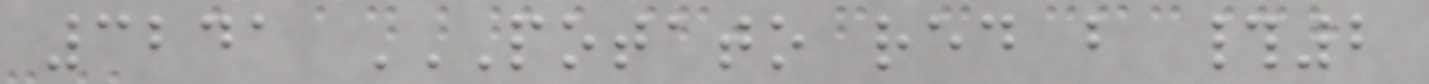3241 POTATO RED B #2
